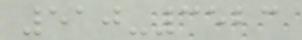510-3523
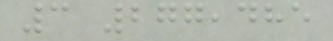3 277,485
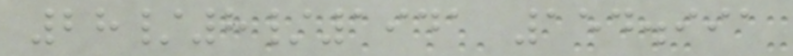28/8/1941 154.991
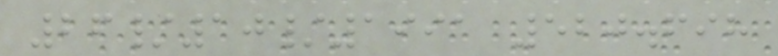26/10/1991 520.698
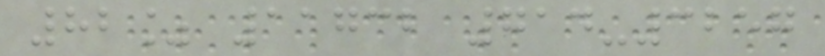82% 11732 714-3257
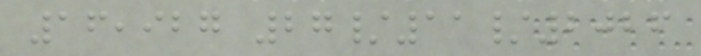16,927 27/11/2026
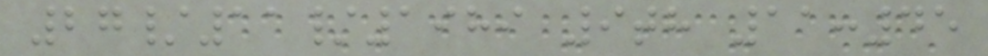27/11/1989 9th 11:45
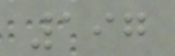197
